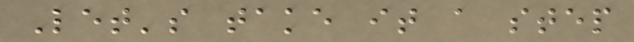Let's take it a step
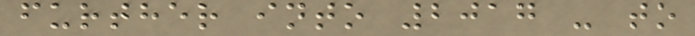further into 2017 - to
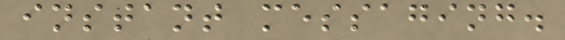instant messaging.
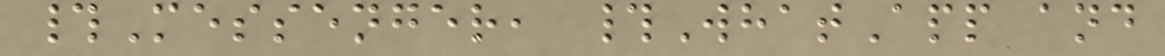#Messenger, #WhatApp and
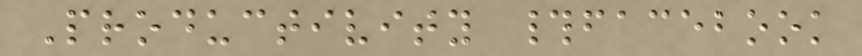Productivity #facebook
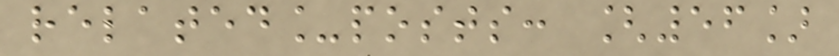related_posts: [56]
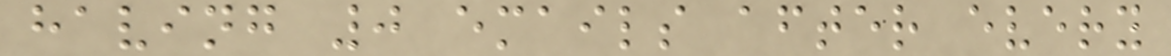having 0 emails after every
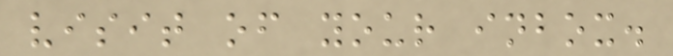visit of your inbox.
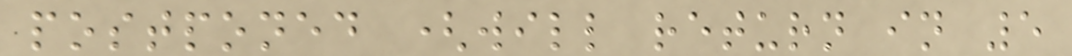postponed (will return in 5
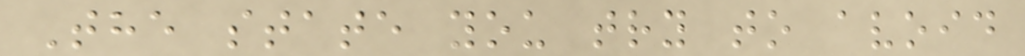The state you try to avoid
